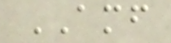AMF
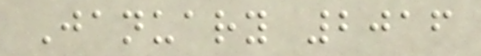January 2016
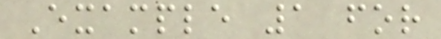Example 1 for
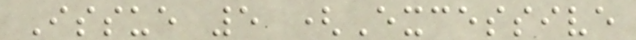Issue 5 (Excessive
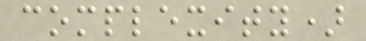complexity)
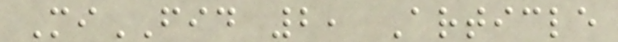MiFID 2, Article
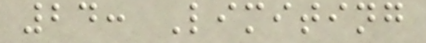24: Limiting
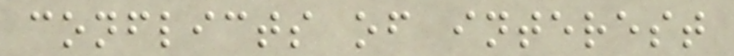conflicts of interest
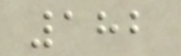182
